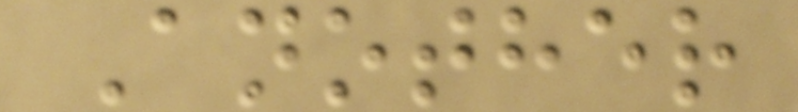Another
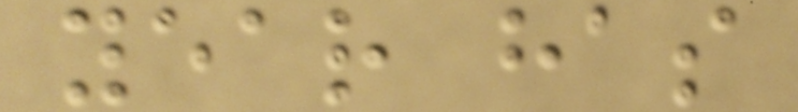year has
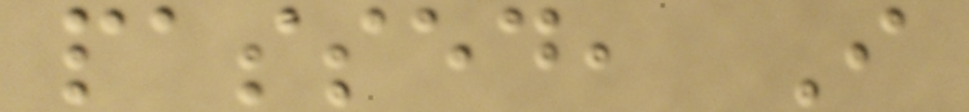passed, I
